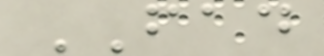FAD
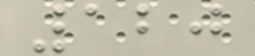120
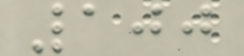100
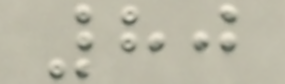80
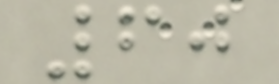60
